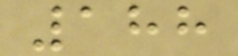188
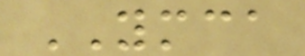YMCA
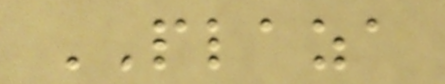PLAZA
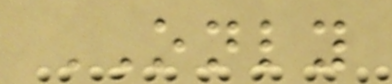ONLY
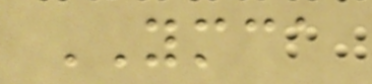YMCA
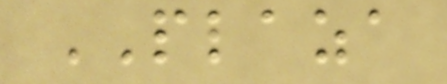PLAZA
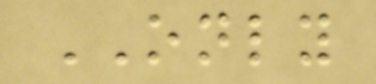ONLY
